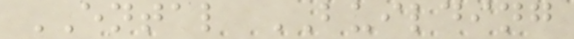ENTAL BUILDING
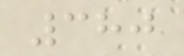380
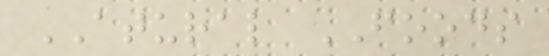ATURAL FOODS
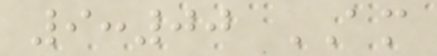9:00 AM
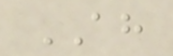AH
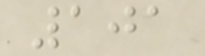101
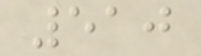510
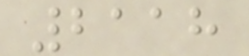2118
